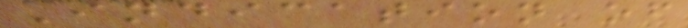Indication of
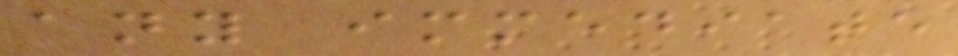any immediate
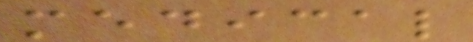medical
